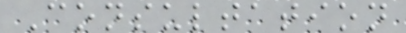Consultation
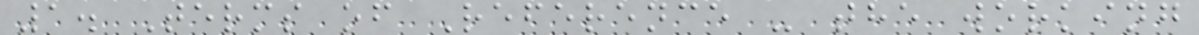1. Terms of Reference - the working
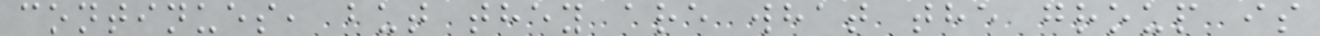continues, but they are what the group is
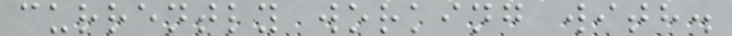currently working with.
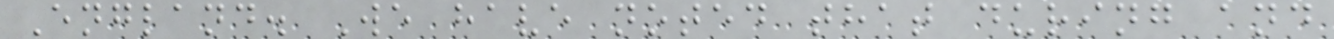England. We have noted that during and
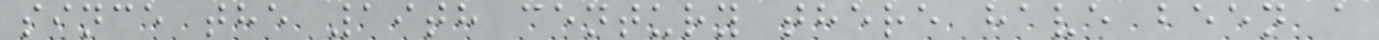since the 19th century there have been a
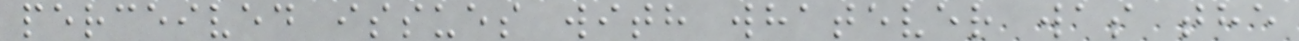perceived issues with whatever was the
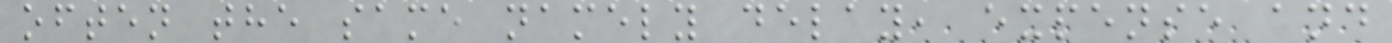often the same namely delay, expense and
